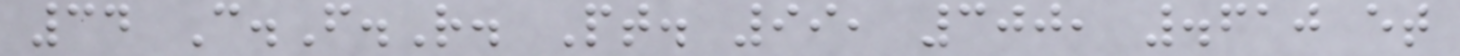34 C.F.R. Pt. 99, 300, .610 et
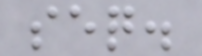seq.
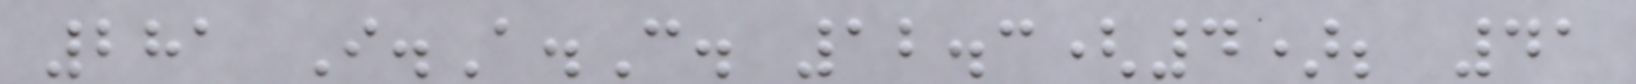281 I.A.C. 12.3(4); 41
